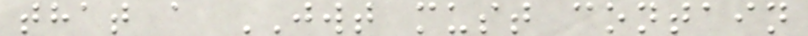that a JWT must contain
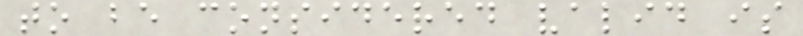to be considered valid is
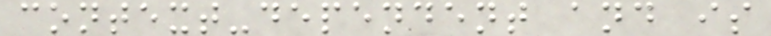context-dependent and is
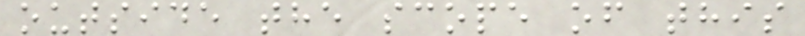outside the scope of this
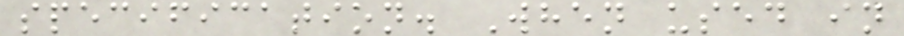specification. When used in
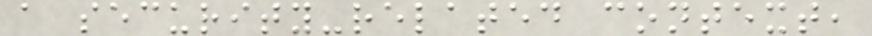a security-related context,
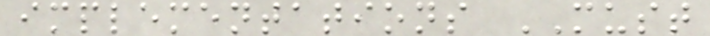implementations MUST
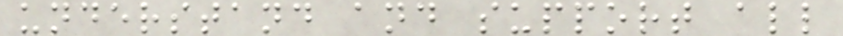understand and support all
